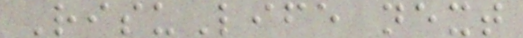RisuLife next
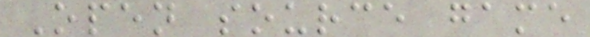Open source game
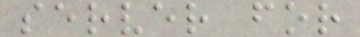server for
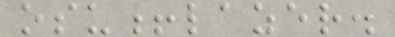osu!lazer.
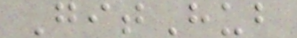GitHub
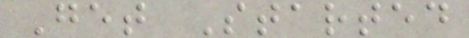Get Started
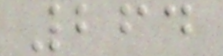264
